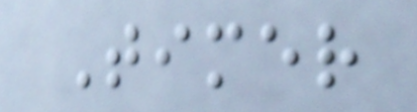Timer
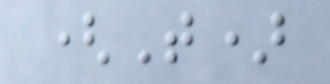(T)
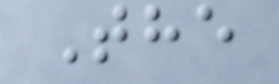The
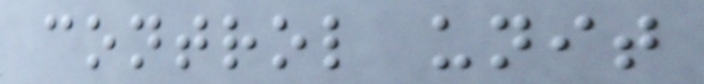control unit
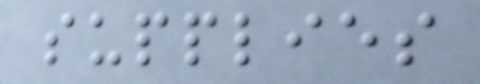supplies
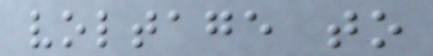voltage to
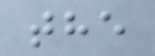the
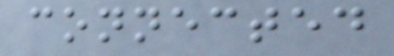connected
